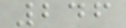246
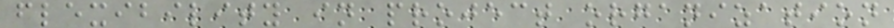flexibility in project organization
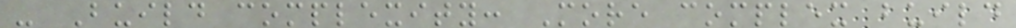- Build complexity: More complex build
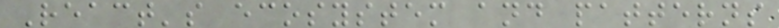React's ecosystem and patterns
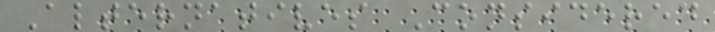Alternatives Considered
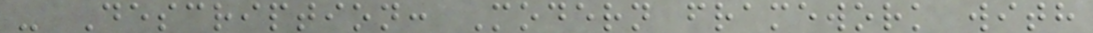- Description: Modern framework with
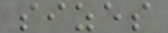sizes
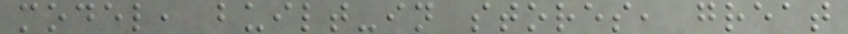model, built-in stores, great
